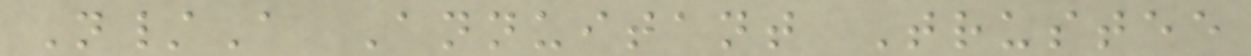N/A Annuitant Trustee
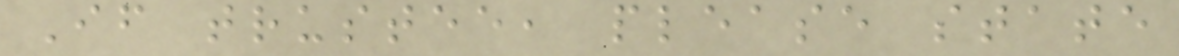If trustee, please state
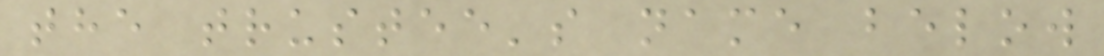the trustee's name below
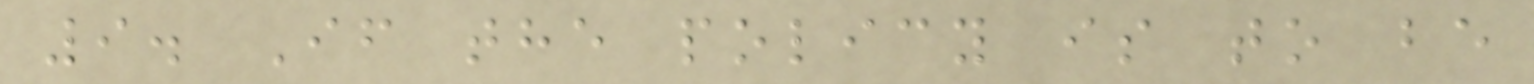9. If the policy is to be
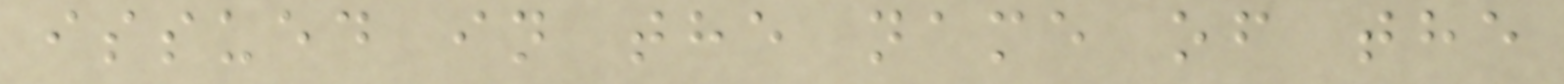issued in the name of the
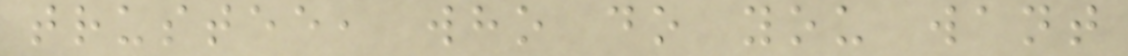trustee, who do you want
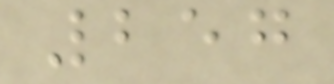257
